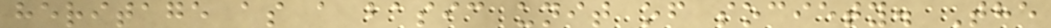heritage as a basic unit of society. The
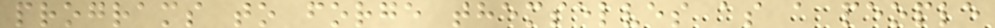programs to forge themselves as a people
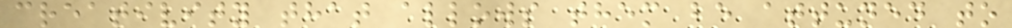creativity that allows them be attuned to
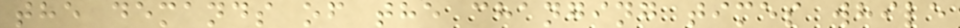the demands of the changing times while
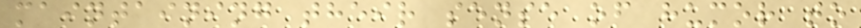maintaining their sense of humor to
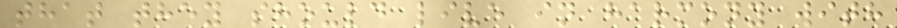that they should live in harmony with
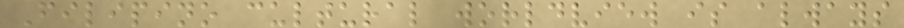Filipino cultural worldview is always
